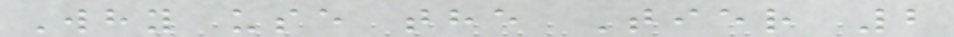Why use the Tier 2
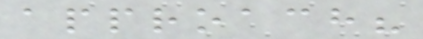approach?
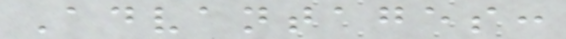Advantages:
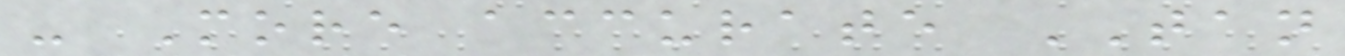- More accurate TAN
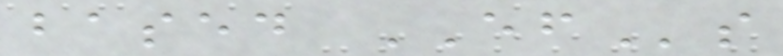based EFs
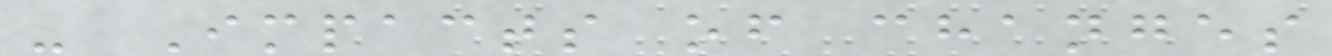- Impacts of changes
